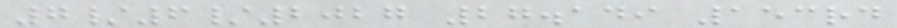7/6/2027 27.149 153rd
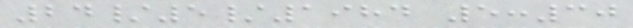24/5/1984 5:30
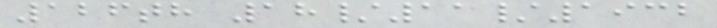126th 18/11/1932
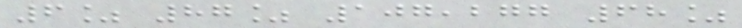6% 87% 107,277 68%
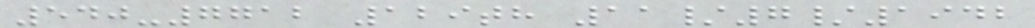540-7712 129th 11/7/1942
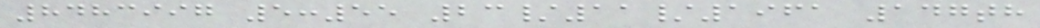8483997 5:55 23/11/1961 147th
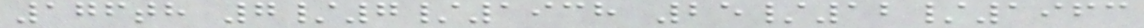176th 7/7/1938 25/12/1963
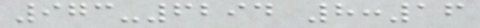973-6294 8:16
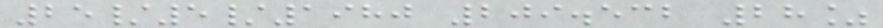25/5/1980 209.532 28%
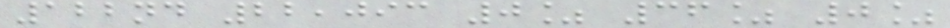122nd 22,093 0% 36% 0%
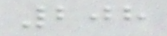208
